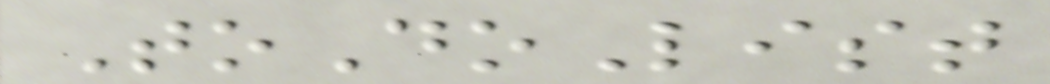ToDoList
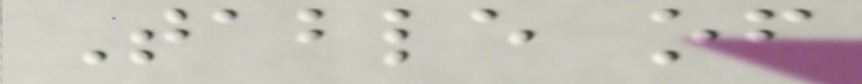Table of
